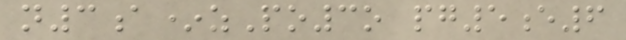n3a*zPo3o pg5e6
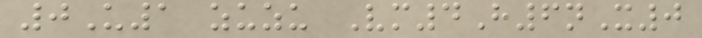0U1 zuzu Vm4H6nX0
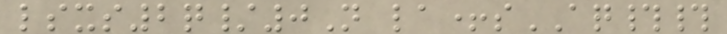lsxs2q/0N la+sAQ##
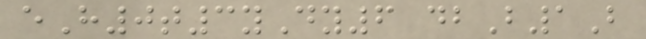eH0t3yDy6 dbB1B
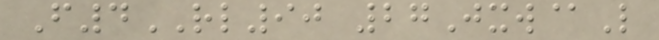F4RL90 27Jxw@L
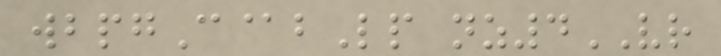wbpgC@bLp nz4VR
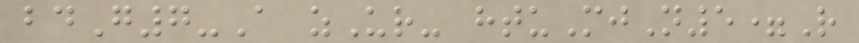bdG7-A zUr- htuMjN5=R
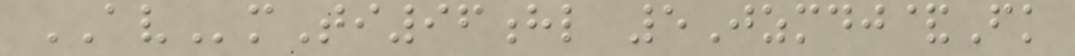AVmTi96hl 5Jzmdj&Fk
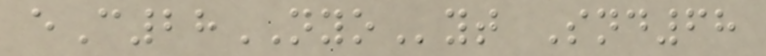eC28NYOyt Snd68
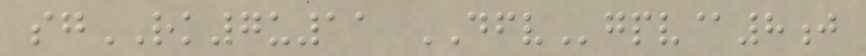sgRK7u11 DFVgpv@8j
